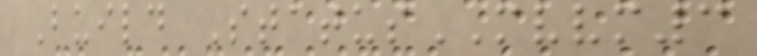Build StatusMVVM3
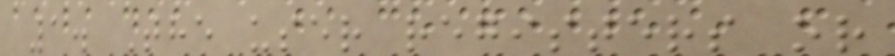1. The user registers or
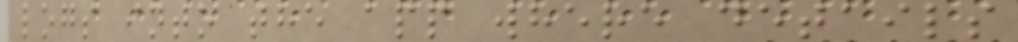logs into the app where details
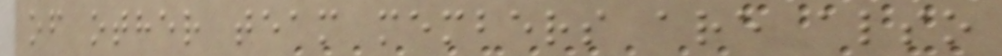of other team members are also
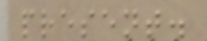present.
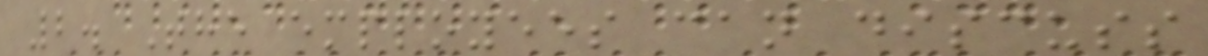2. The employees can discuss
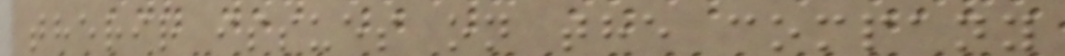therir issues on the company
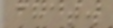chat.
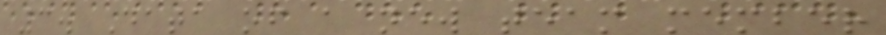3. Data of a new team member
